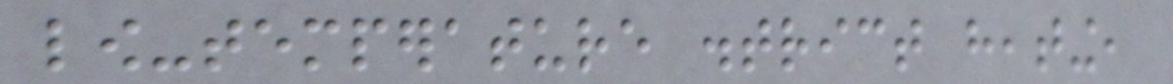low-temperature district heating,
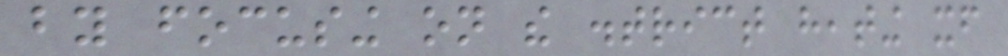by focusing on the district heating itself
